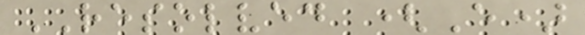RESOLVED (E)
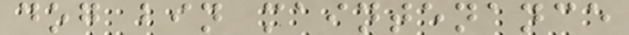dog bin maintenance
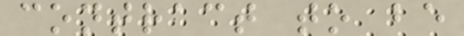contract to be
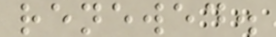renewed.
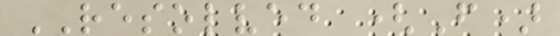RESOLVED (F)
